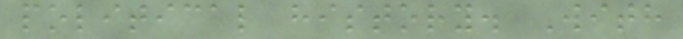political history. With
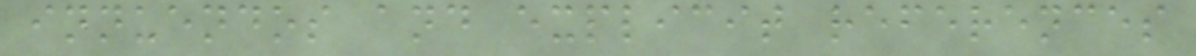innuendos and explicit references
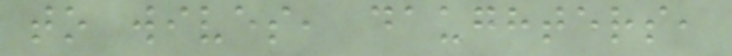to wives, daughters,
